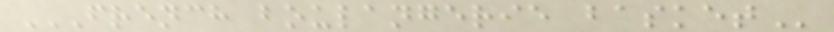FRENCH BOULANGERIE BASKET
